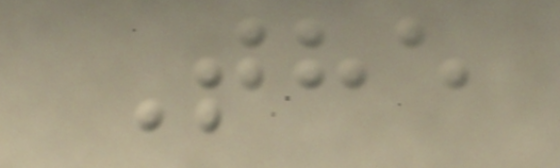The
